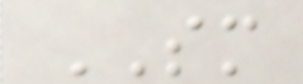SM
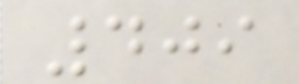409
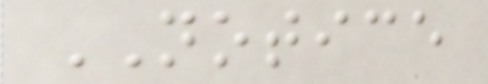NOTICE
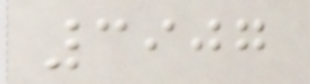3907
